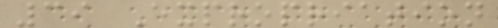39 Expropriation
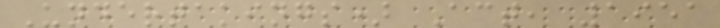Undertakings) Act, 1951
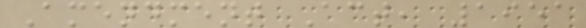Amendment Act, 1951
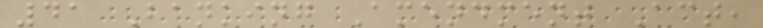41 Banking Amendment Act,
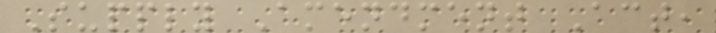Supply Amendment Act,
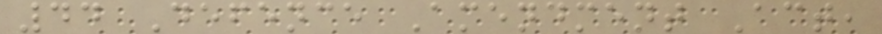44 Defence Amendment Act,
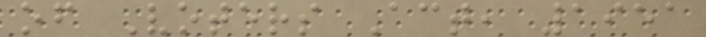of Voters Act, 1951
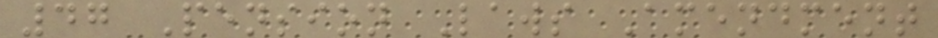47 Pension Laws Amendment
